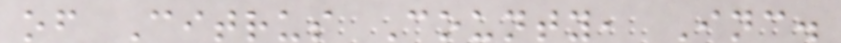of Citrus County, Inc.
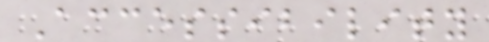Accessibility
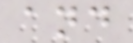and
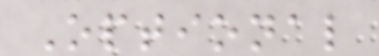Optional
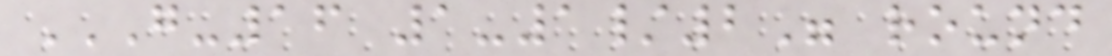G-16 1-1/2" ROUND
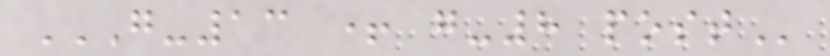G-13 + G-8 POST
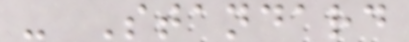- Standard
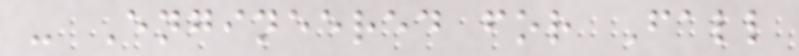- Engineered for Fall
